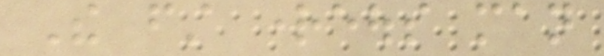The first righteous man
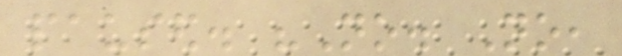paused. "No. No,
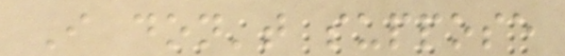I don't suppose
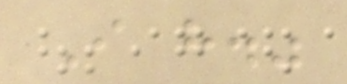I have."
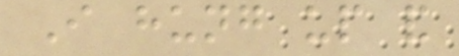I hung up and
